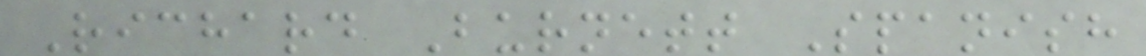Richard Burnett Spanish
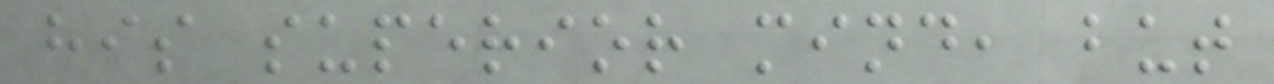his superior mind, but
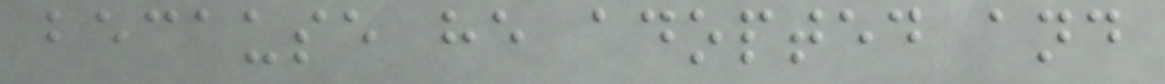because he adopted and
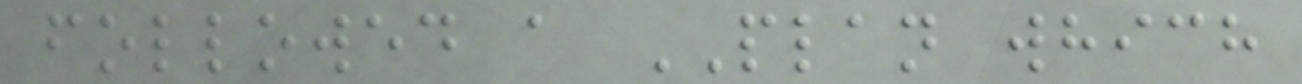followed a PLAN which
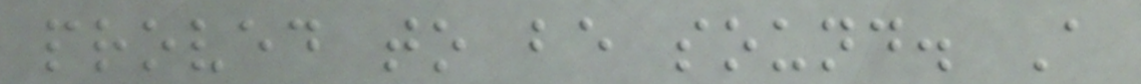proved to be sound. A
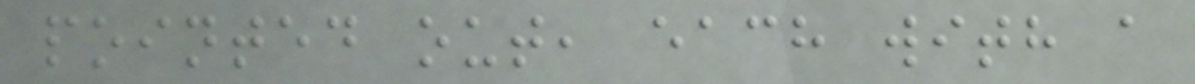pointed out, each with a
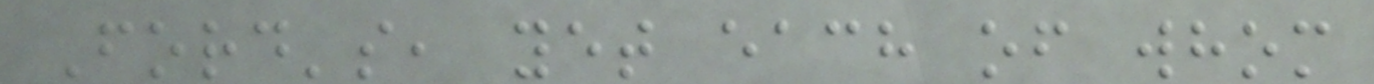Ford's, yet each of whom
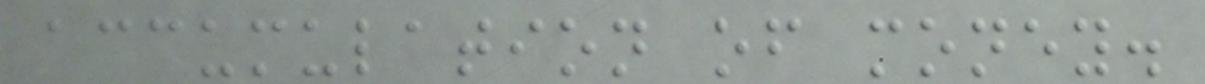accumulation of money.
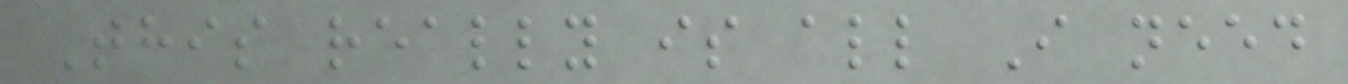This really is all I need
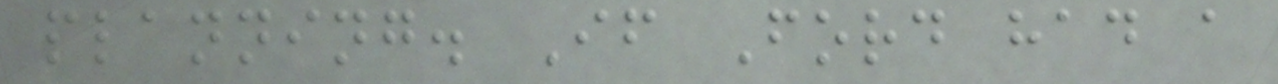planning. If Ford had a
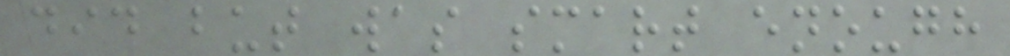did but was smart enough
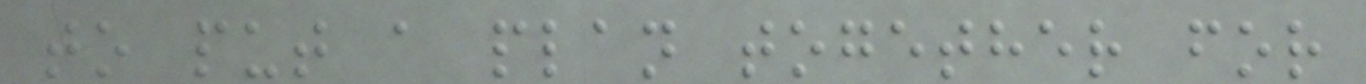to put a plan together for
